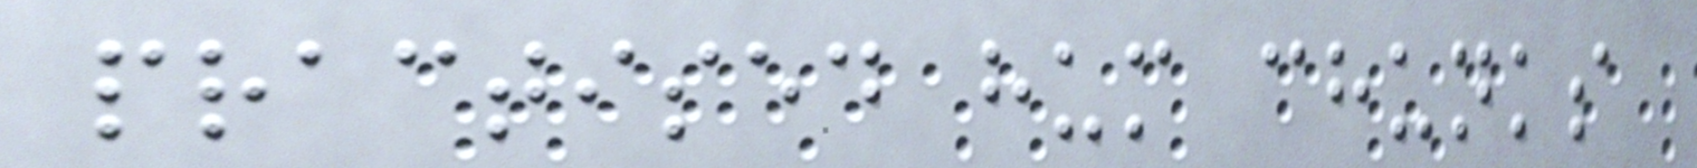practised hum chunks
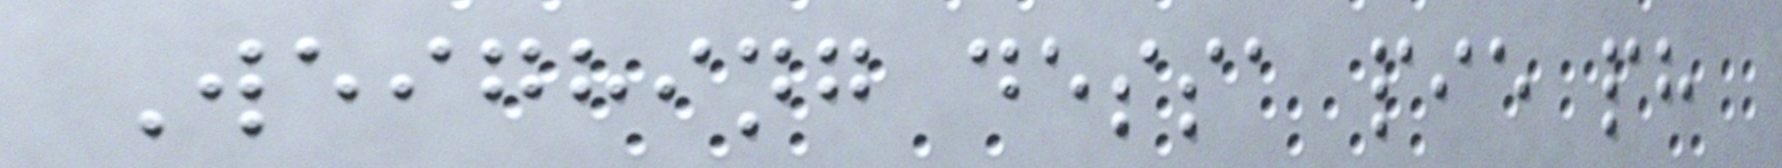Weighing dessa pie ph
